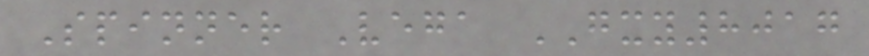Spinner Vega GXY8017
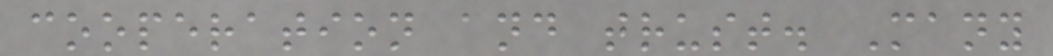cooperation and trust. Many
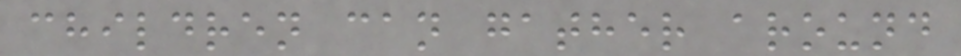children can gather around
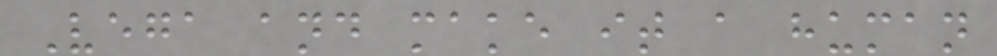Vega and make it a human
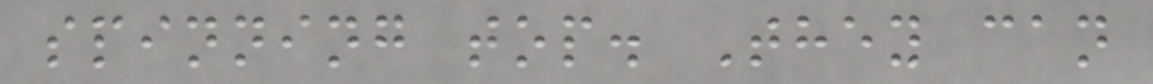spinning top. They can
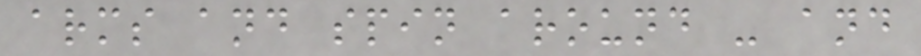arms and spin around - and
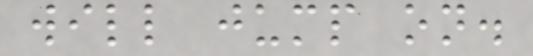will jump on.
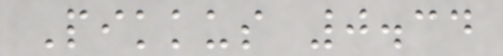Pikkus 0.34
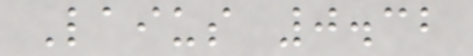Laius 0.32
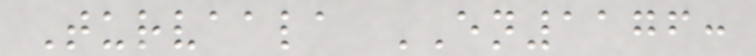Turvaala EN1176:
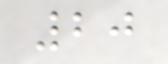20
